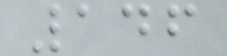146
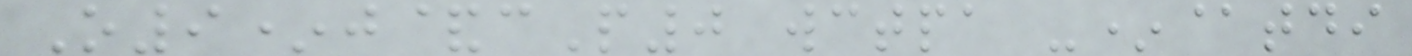O9*j&cP0 wctpa -*@tdi
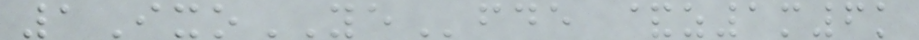1IxoYEfde &z1m6k
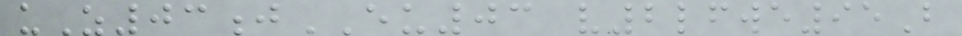uZ03jEU03 v2lfwe95B
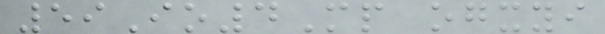59Io4Mp ogxyi
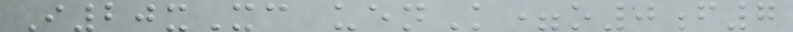I20xXc uenK=o0f7
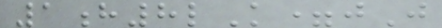1h8lK=jJ
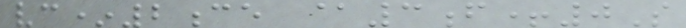vc*2ce @3f+0S
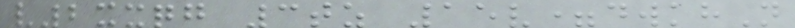v2xxqg 3tz 15v=dwkhN
